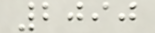2090
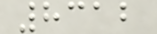8312
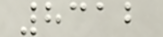8312
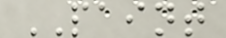PAINT
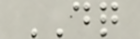DQ
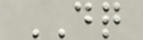DQ
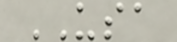USA
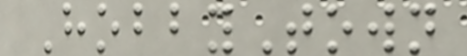HobbyTown
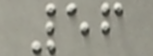56
